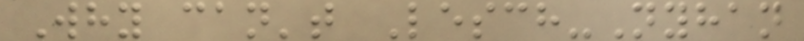Why can't Lesch-Nyhan
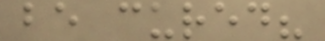be cured?
